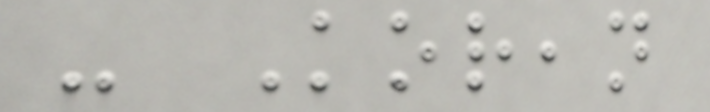- Korean
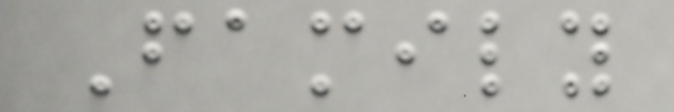Family
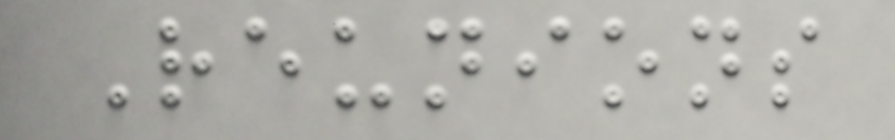Reunions
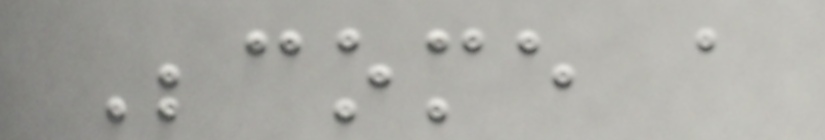Become a
